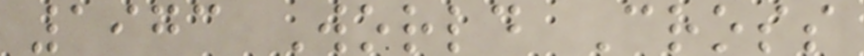1973 World Cross
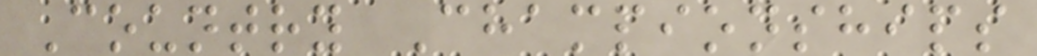Country Championships
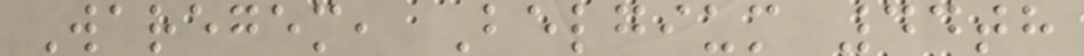Waregem, Belgium 44th
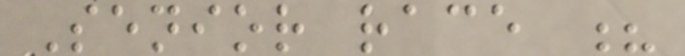Senior race ?
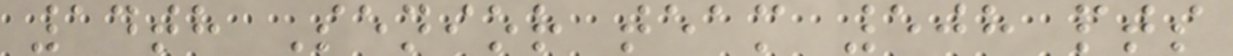14th Senior team 508 pts
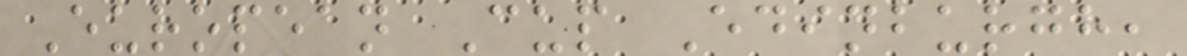European Cup Edinburgh,
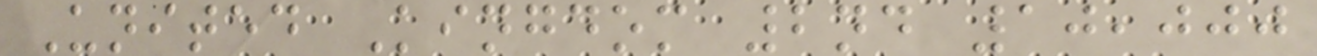United Kingdom 2nd 10,000
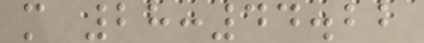m 28:44.22
